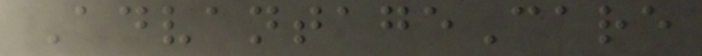AdvantageCare
